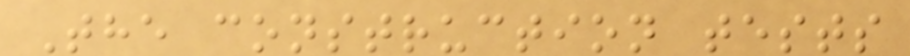The construction tests
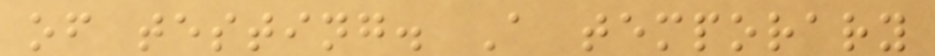of testing. A temporary
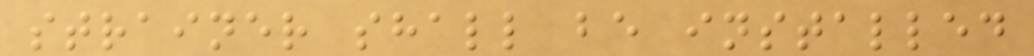strainer shall be installed
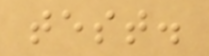test.
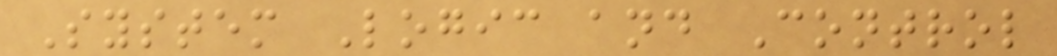System Logic and Control
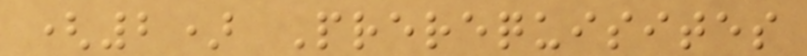(2) Prerequisites
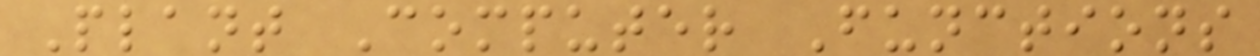Plant Computer Functions
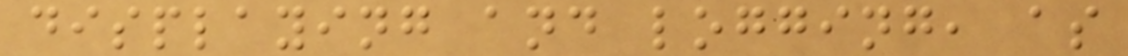displaying and logging, as
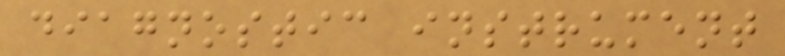diagnostic instrument
